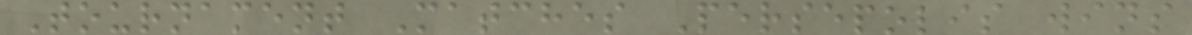Tournament Matches Persepolis wins
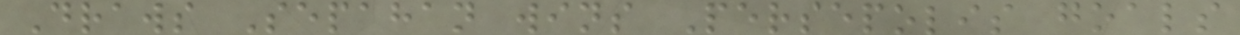Draws Sepahan wins Persepolis goals
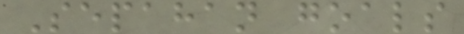Sepahan goals
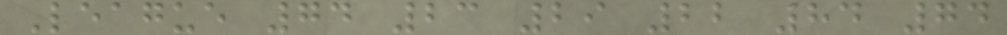League 74 23 29 22 84 74
